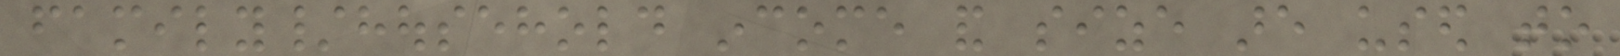family/household income and size are used to
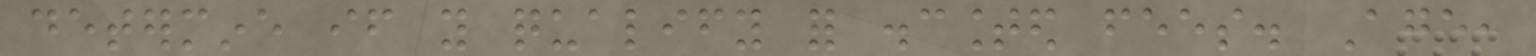determine if you qualify for discounted fees. Age,
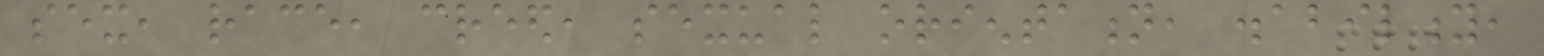sex, race, creed, sexual orientation, disability,
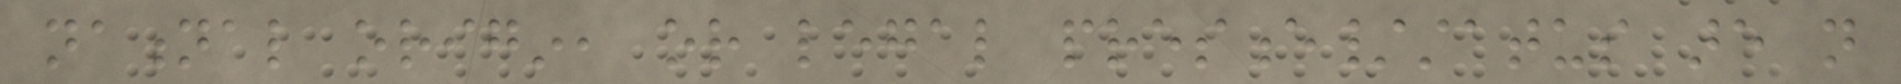national origin, or legal presence/status are not
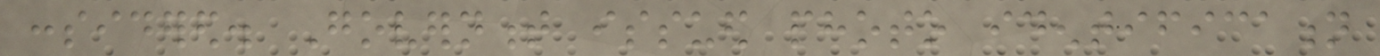considered. Government issued photo identification
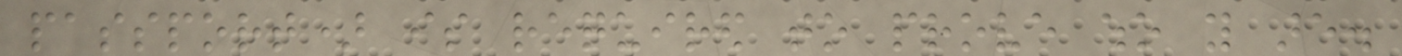passport) is required to prove who you are.
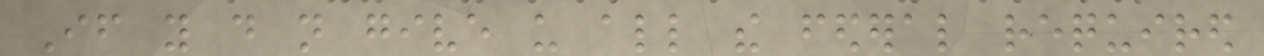If you do not give us all the federal required
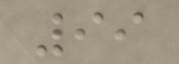99
